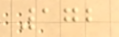172
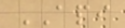API
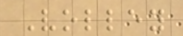Volley
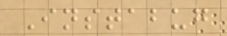Instabug
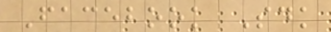Facebook Sdk
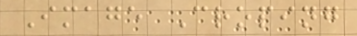Image Croping
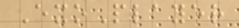ExoPlayer
